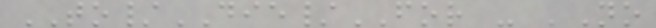TO/DIE/FOR - 'No
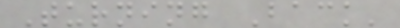Turning Back'
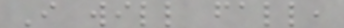I will fall,
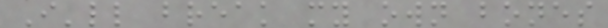I'll break my own bones
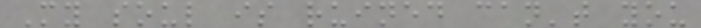My soul is ruined can't you
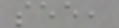see,
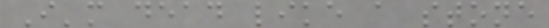I'm dead like a stone
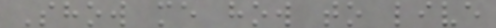Show me how to live
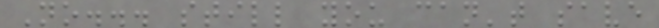No... still you can't save
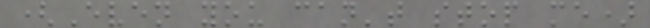(Even you can't stop me)
